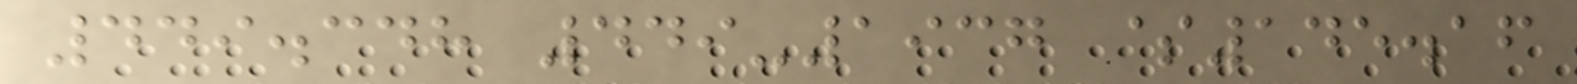449.348 449-1937 $145.16
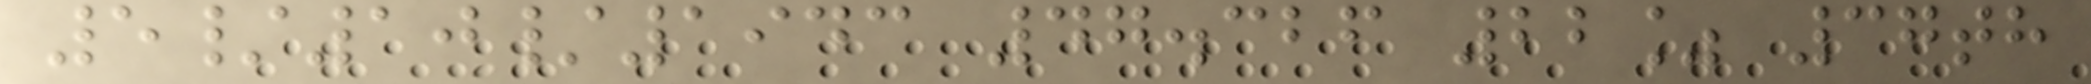5/10/1943 47.326 22% 37th
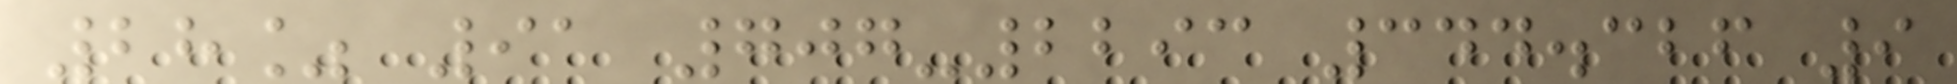28% 91 707-2293 344.326 9
